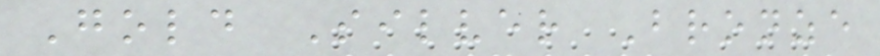Gold Silver Bronze
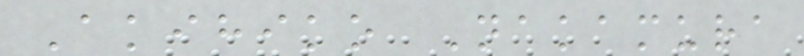Akihiko Nakamura
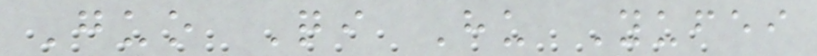Guo Qi Hu Yufei
